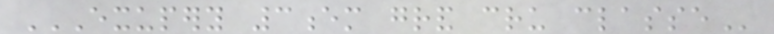EXUPERY 3EM GRAND CRU CLASSE
